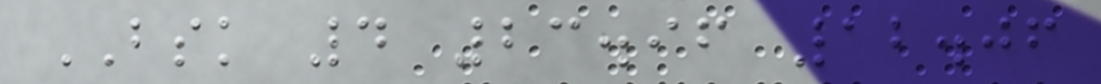BSK 4 23.96 12.06
